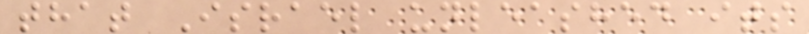that Israel unleashed its
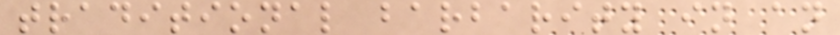traditional barbarity in an
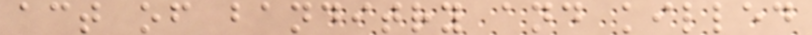act of banditry and killed
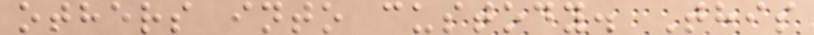others into custody. This
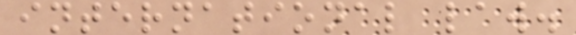international law.
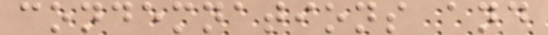condemnations and
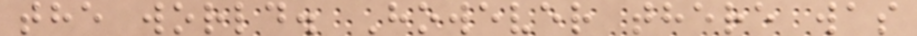the world. However there was
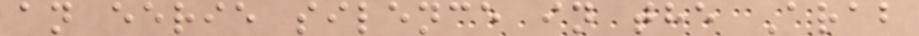an eerie silence in the Arab
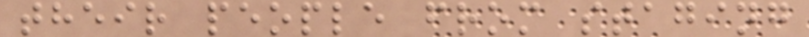their people from staging
